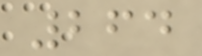264
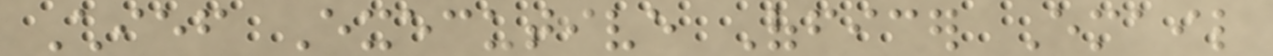Chief Executive Officer Email
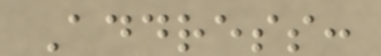Address:
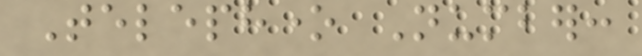Telephone Number:
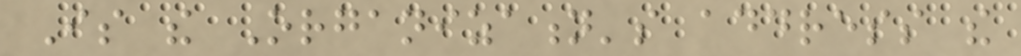Is the Organization's address the
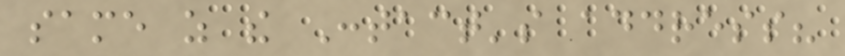same as the Contact's address?
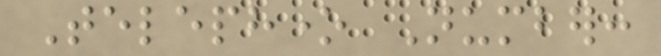Telephone Number:
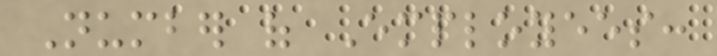Number of Employees:
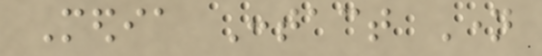Media Contact Name
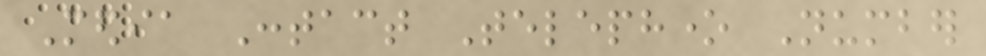Media Contact Telephone Number
